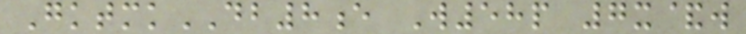GktmkDB8e W58p 7x&w
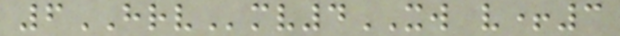6HRVmv4XW v+3
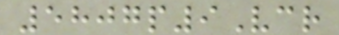5807p9Vcr
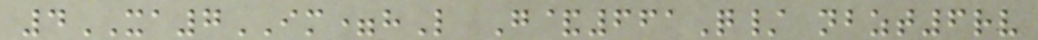4XA7IM=hL G&661Q/ nbzt6rv
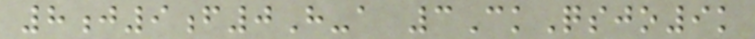8j9f0H-a 3CkQsjo9k
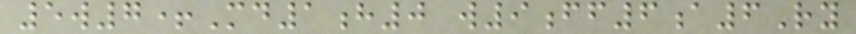5w7+Md1h0 w9ff6a6Ry
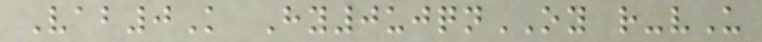Vab0K Hy0ujqnOY r-vU
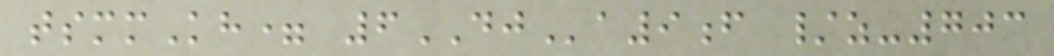tsmmKh= 6DJa9f /z-703
